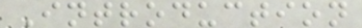Introduction
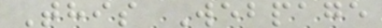This Webpage
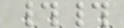##
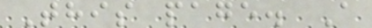This page. A
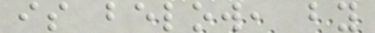is below, by
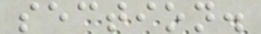section.
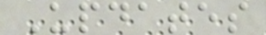Updates
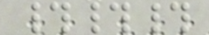###
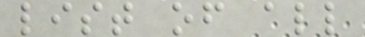list of all
